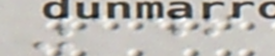146
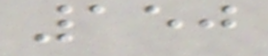150
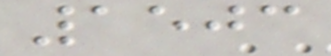1503
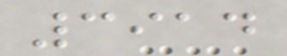3914
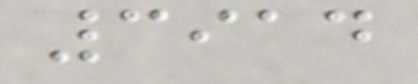3914
